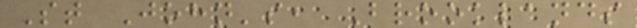St John's, Brooklands
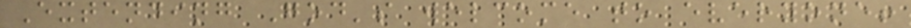Extending God's welcome to everyone!
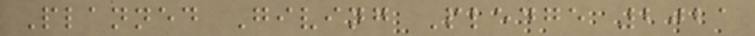Planned Giving Pledge 2021
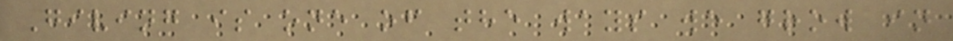Giving is one of the ways we grow in
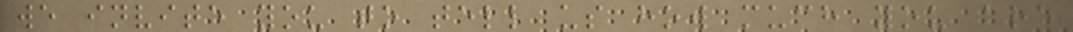we invite you to tell us how much you are
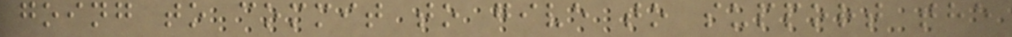going to commit to give to support the
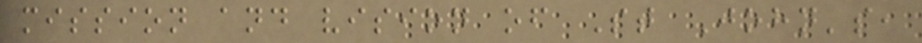mission and vision of St John's,
